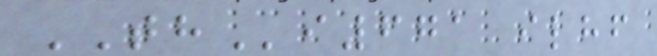THi671 ilhf
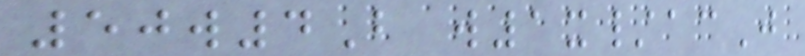50w4B w1x/acJ
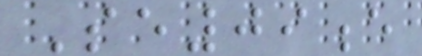Se09e
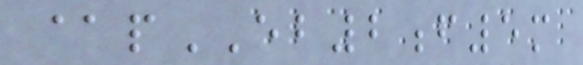@pEB2f5m
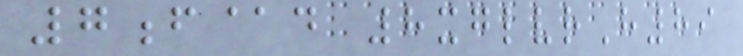7f@d 8xglvrH89
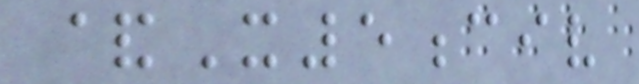&X5civ
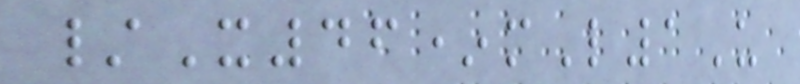/X46*mL1U
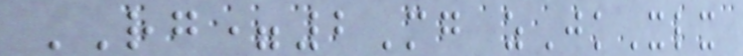RG=2Mg zJkXlx
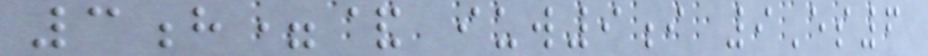3h=& iuw9i 9Es6
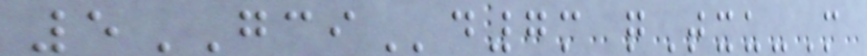5GCId7m qTxu-M
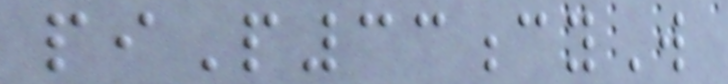piP33cyW
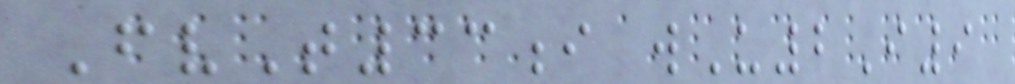FvT33i wU2I9
